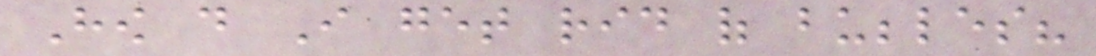How do I get rid of bubbles?
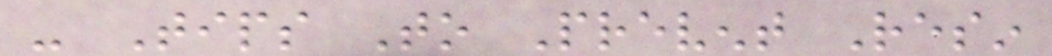- Tips To Prevent Resin
